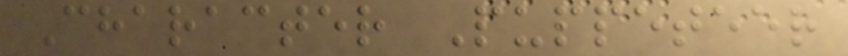Character Puppeteer
